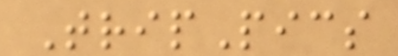TripPics
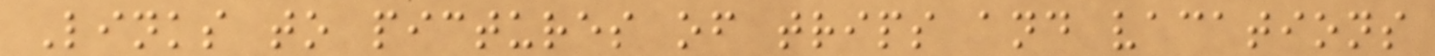Links to pictures of trips and vacations
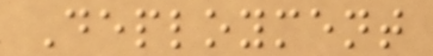Deployment
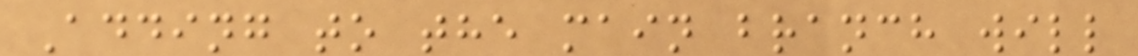Adding to the main branch will
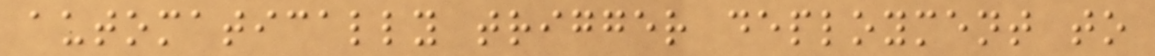automatically trigger deployment to
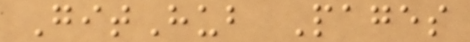GitHub Pages
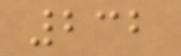232
